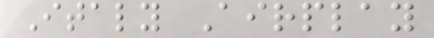Italy Airplay
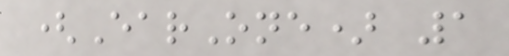(EarOne) 1
